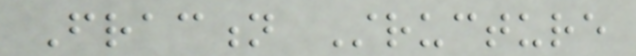Fraction Structure
